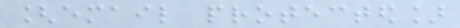[email protected]
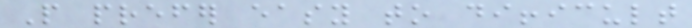People prefer easy to difficult
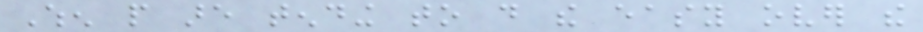When people are tending to do the easy over the
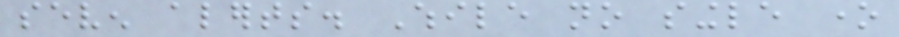seven alerts. While no single one
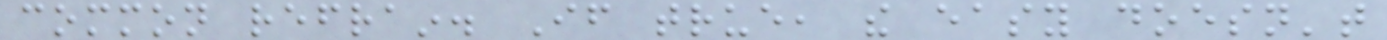common refrain. If true, the easy doesn't
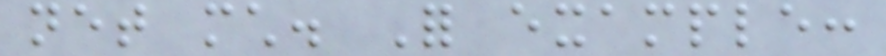net much. For example:
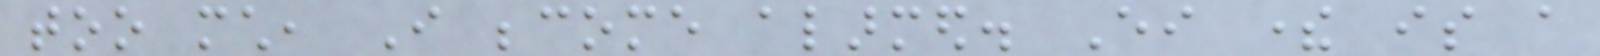too much, I become alarmed. Either there is a
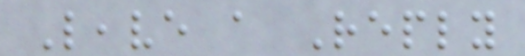Leave a Reply
